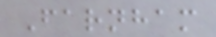Farnham
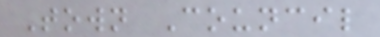Town Council
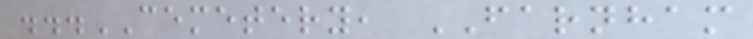...CEMETERY, FARNHAM
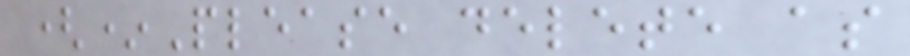(*Please delete as
